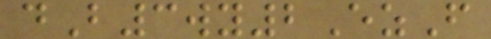dB3wy2EzF
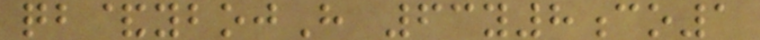qb&ybojH 63y8co1
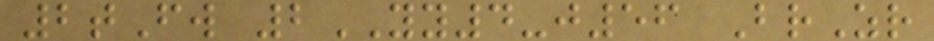2tFw 2YY4-j56 BrZr
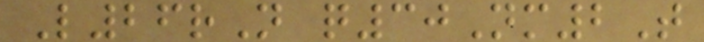L26rN q30Nm2T
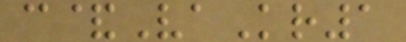c&VaKr1
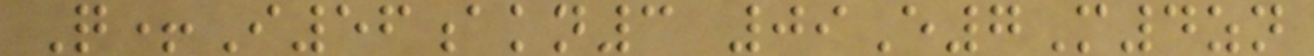Q+I56akn3 09E7M4zn
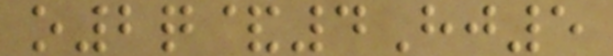o2q&4Hj5
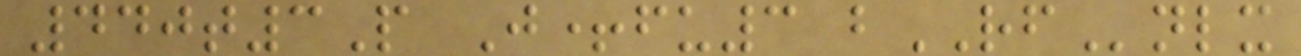440t3P J+fu3 bRFnlx
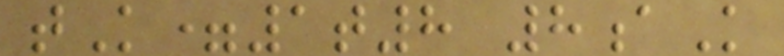tK=1t8 8aK
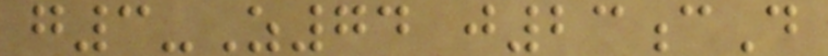g3-Z74 j23cD
